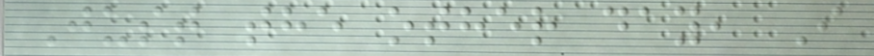Just the other day, I
